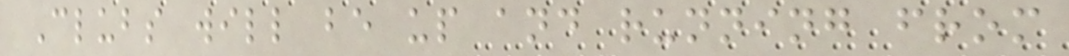Clubs will be up and running from
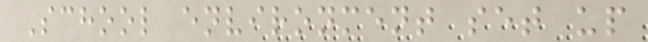School environment set up
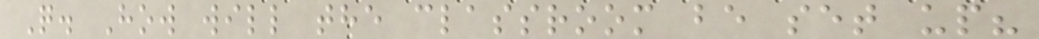Q. How will the classroom be set up?
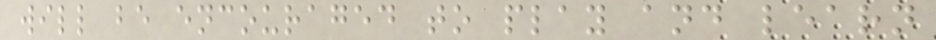will be encouraged to play and learn
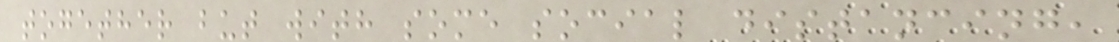together but with some social distancing,
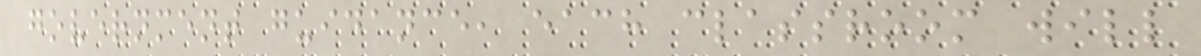government guidance, each classroom will
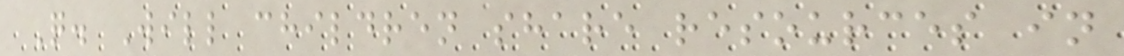Q. Will children share resources in
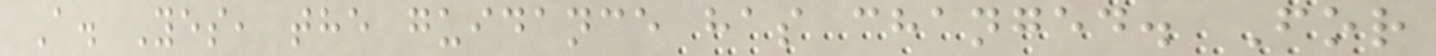A. Yes, the guidance has changed. For
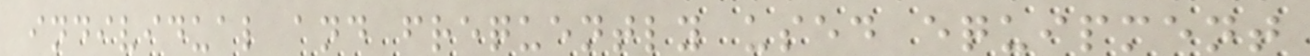individual and frequently used equipment
